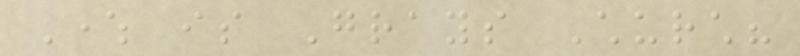Where is Grays Church?
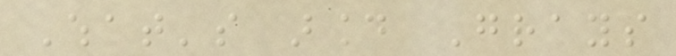What's around Grays
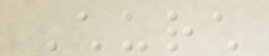Church
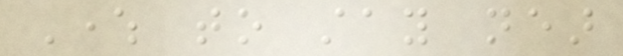Where to stay near
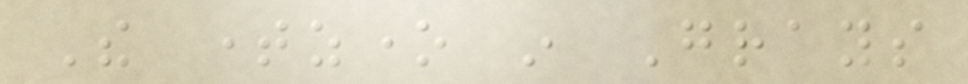The timezone in Grays
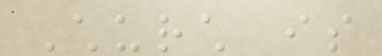Church is
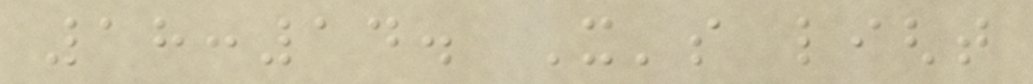18:14. It's light
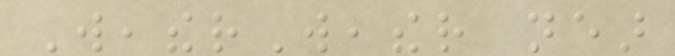WeatherWeather near
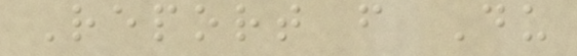Report from Du
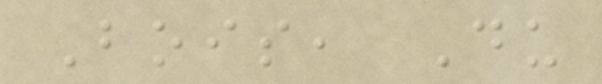Bois, Du
